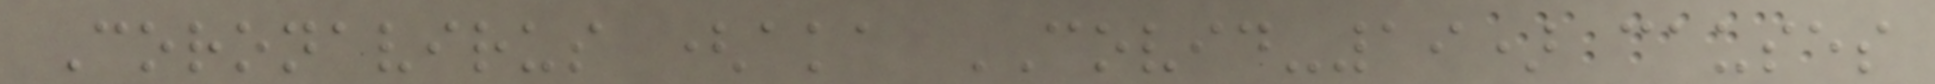Coronavirus (aka COVID-19) causes
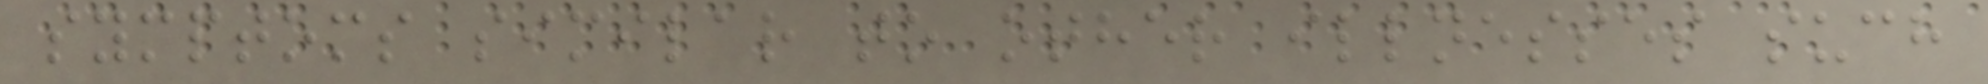symptoms similar to other illnesses such
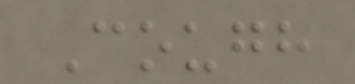Cough
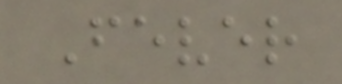Fever
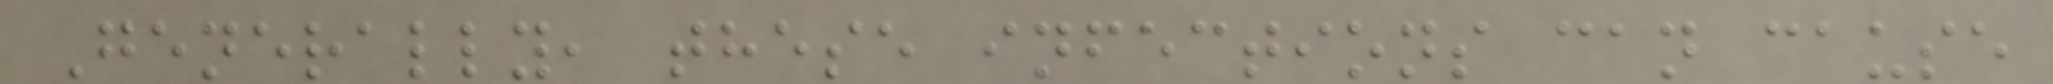Generally, these infections can cause
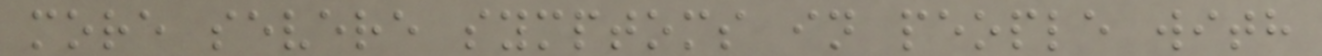more severe symptoms in people with
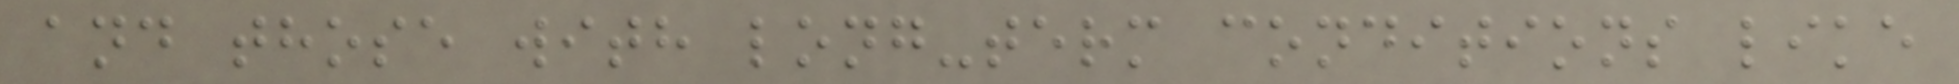and those with long-term conditions like
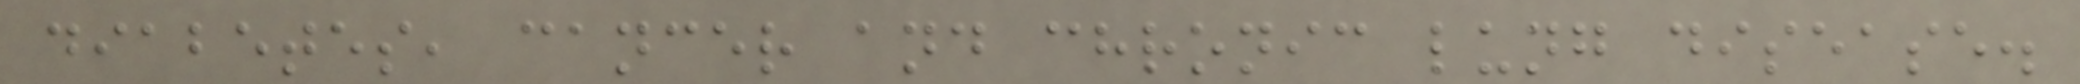diabetes, cancer and chronic lung disease.
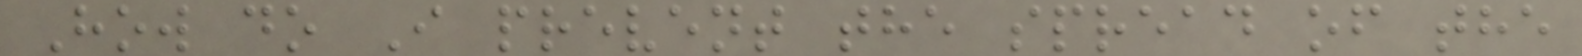How do I prevent the spread of the
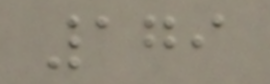179
